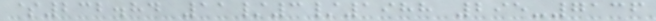$232.84 11/3/1988 295-7136
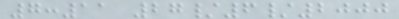7:11 27/6/2000
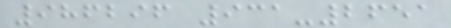986296 931-2651
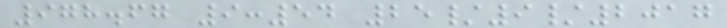978.67 9:54 25/9/2017
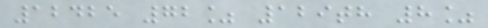12425 72% 129th 8%
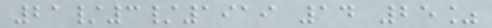21/3/1919 14 25%
